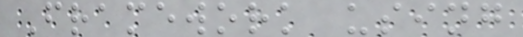Framework using
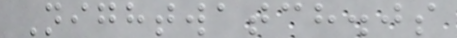Nightwatch.js
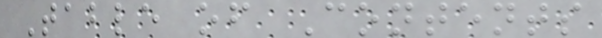Table of Contents
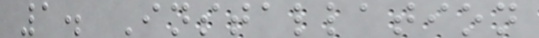1. Installation
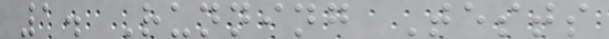1. Running Tests
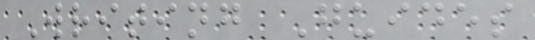Writing Guides
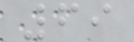69
